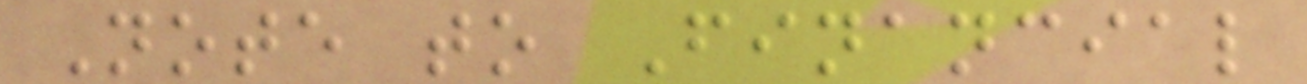Note to Financial
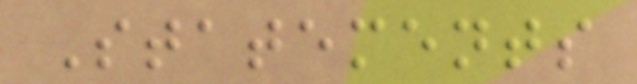Statements
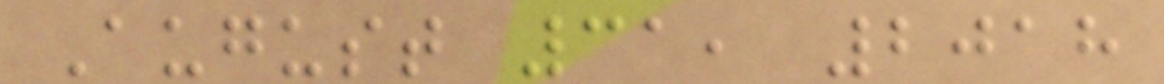August 31, 2018
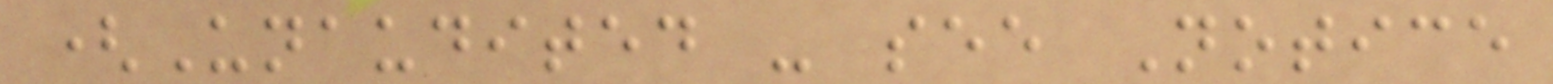(Unaudited - see Notice
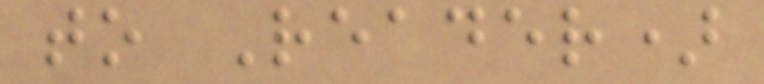to Reader)
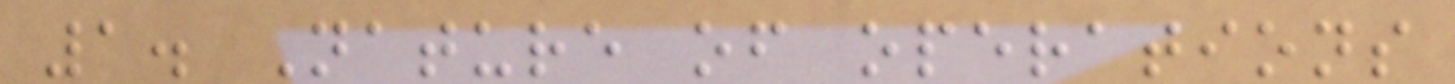1. Nature of operations
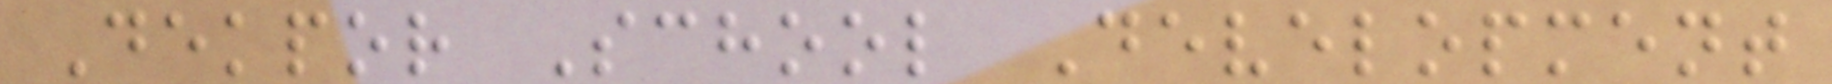Dekpor School Development
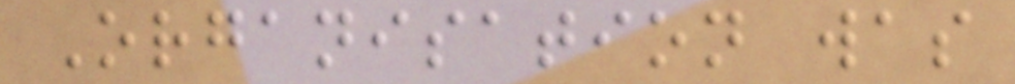Organisation was
